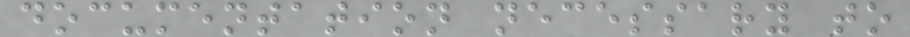documentation necessary to
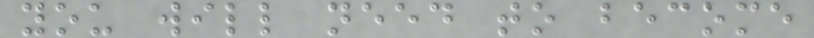you will need to become
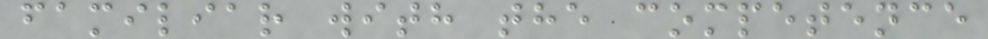familiar with the competence
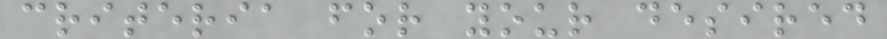criteria for your desired
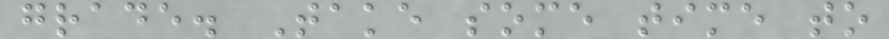grade. Take some time to
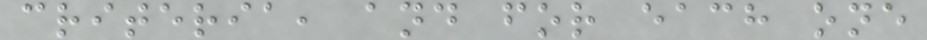criteria, and for each one
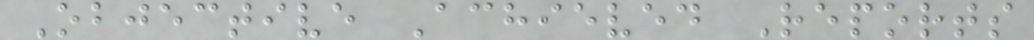Objective Achieved Reports
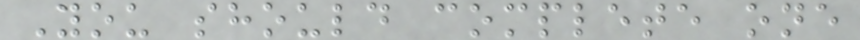You should complete one
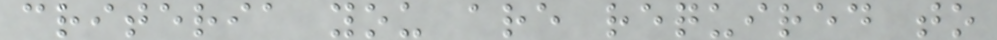criteria you are required to
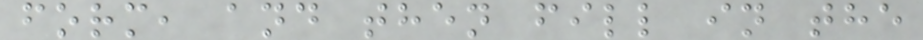form, and then fill in the
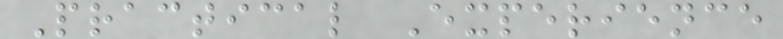Practical Experience
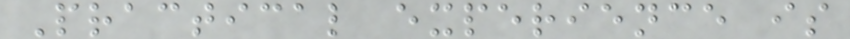Practical experience is
